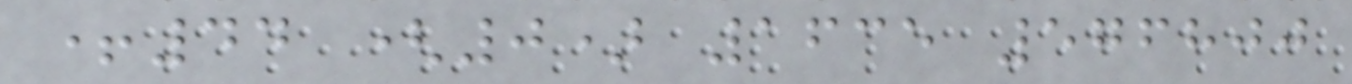+44 (0) 1635 576800
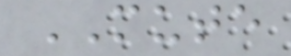MUTE
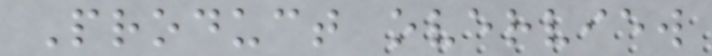Product overview
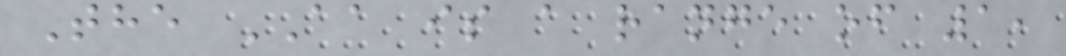The AA is a range of 1,
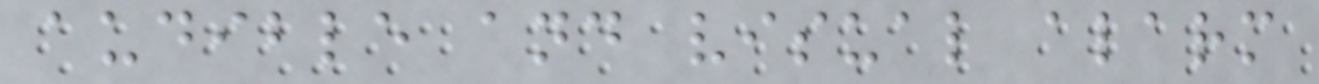audible and visual alarm
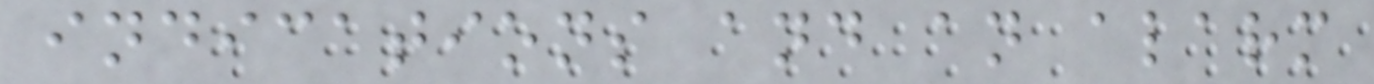indications and an alarm
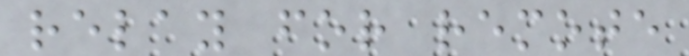relay for remote
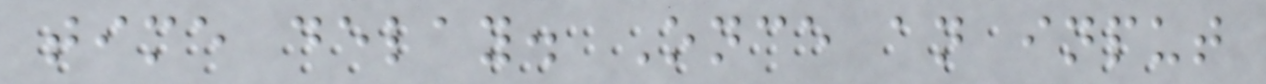time delay. Once an input
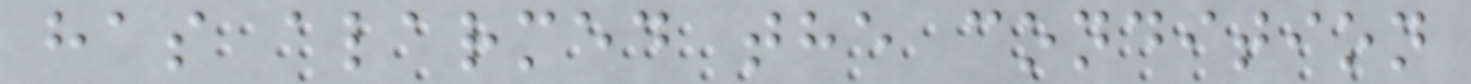has alarmed the condition
